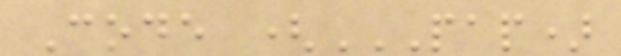Code (PAP)
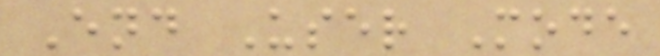End User Mode
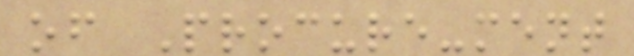of Procure-ment
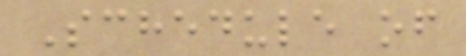Schedule of
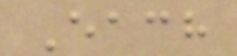Each
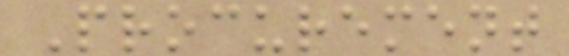Procurement
